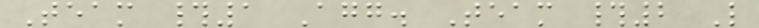Team #1 Agg. Team #2 L
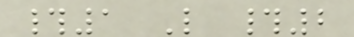#1 L #2
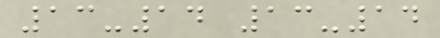13-14 13-14
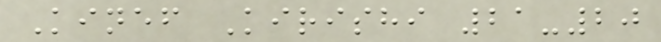Kinef Kirishi 21-20
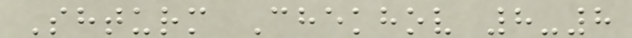Shturm Chekhov 8-8
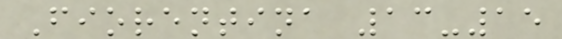Fiorentina 13-15
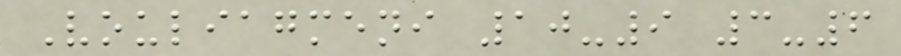Vouliagmeni 10-9 3-6
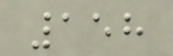158
